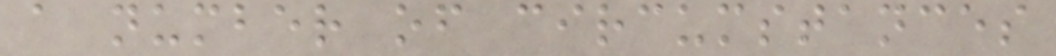a number of circumstances
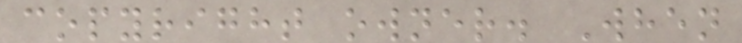copyright owner. When
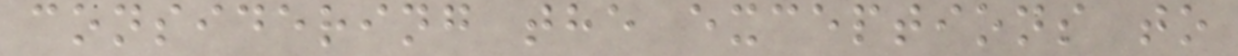considering the exceptions to
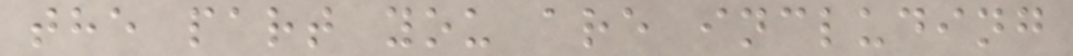the part you are including
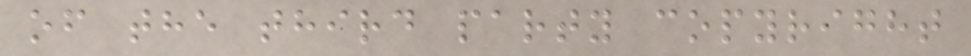of the third party copyright
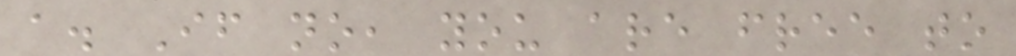a. If no, you are free to
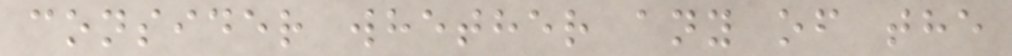consider whether any of the
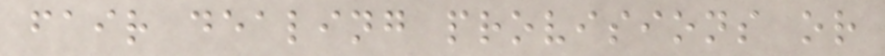fair dealing provisions or
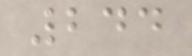244
